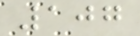107
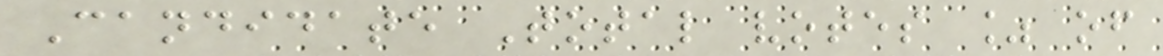Candidate Total votes % of
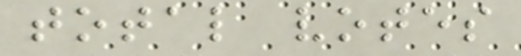total votes
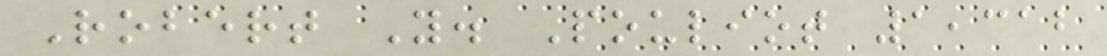Robert Y. Pouliot 1,312
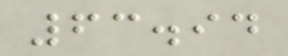63.94
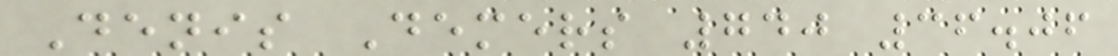Denis Demers 740 36.06
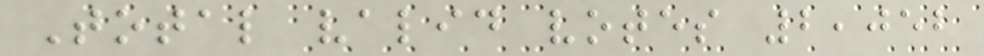Total valid votes 2,052
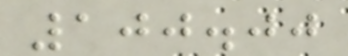100.00
